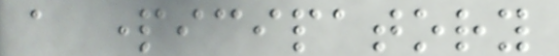a participatory
